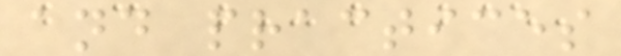and practices
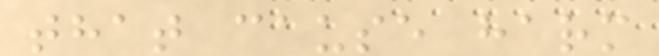that cause harm
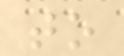to
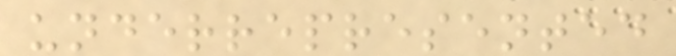underrepresented
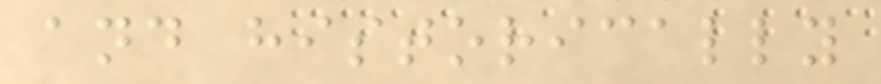and historically
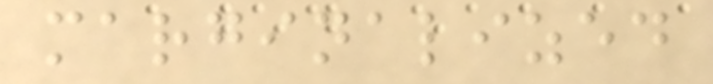marginalized
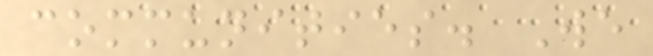communities. We
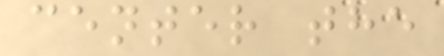center the
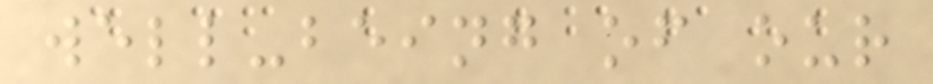well-being of our
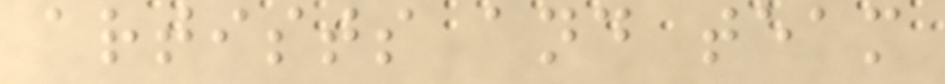artists and team
